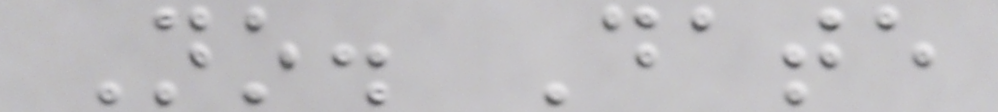No. Date
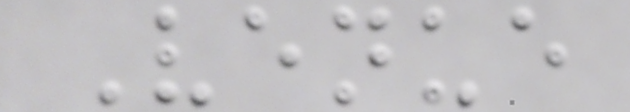Venue
